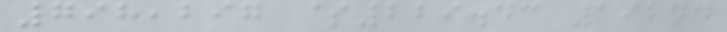798,297 $229.43 192nd
